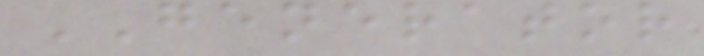GENERATOR
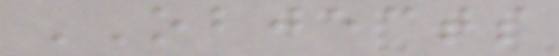OBJECTS
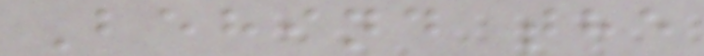Behind the
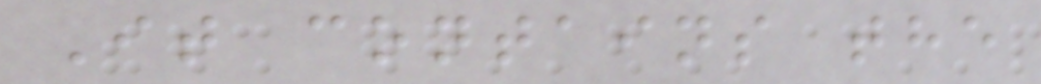It contains the
